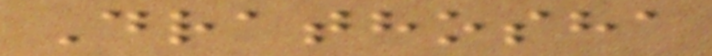Drathosha
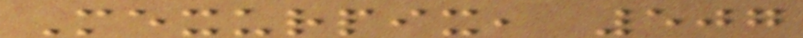Mexurpix, 507
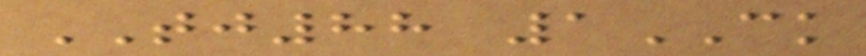TJ88 1CK
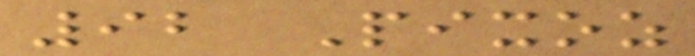92 Pixoz
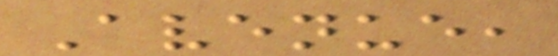Avenue,
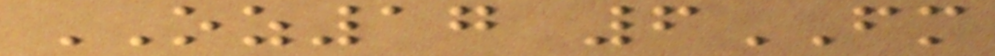OZ17 6FM
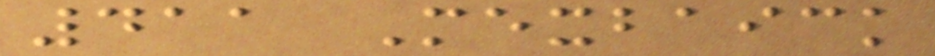411 Mexbaick
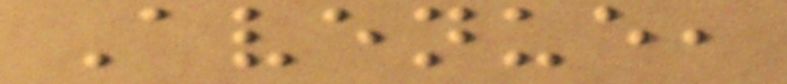Avenue,
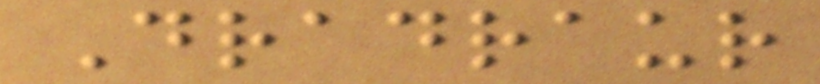Dradraur
